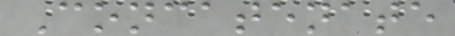Concatenate
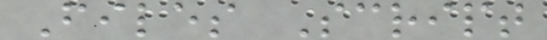Files Script
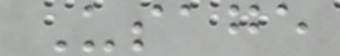Usage
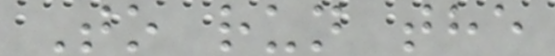To run the
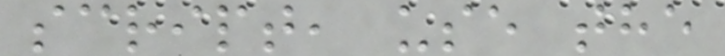script, use the
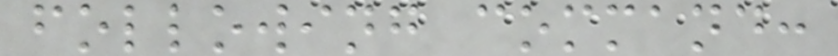following command:
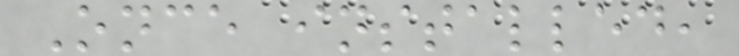Once installed,
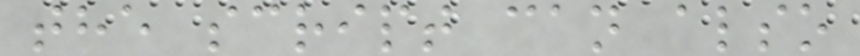the script can also
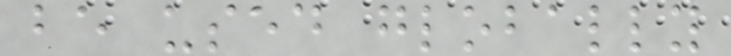be used globally
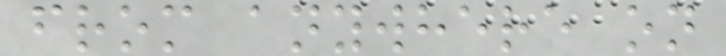from anywhere on
